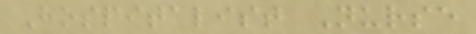Hospitalist Nurse
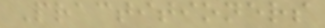Practitioners
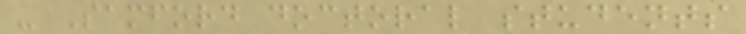- Samford doctoral students
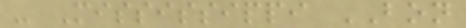- Mississippi BON
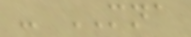- MNA
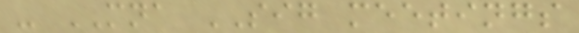- MNA SIG meetings
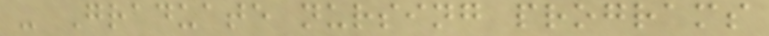- Graduate nursing programs
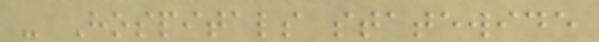- Hospitals statewide
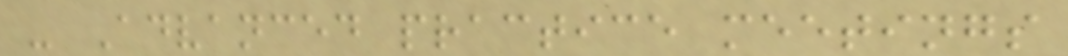- Advanced practice meetings
